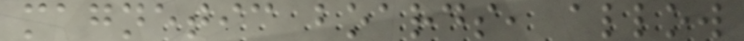magnetic boards, allow
